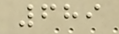689
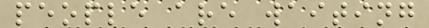people are waiting
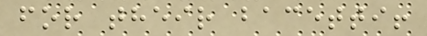for their bacetti!
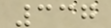337
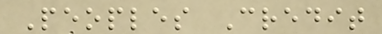Peoples Credit
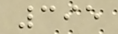395
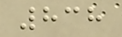838
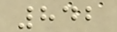842
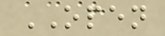OPEN
